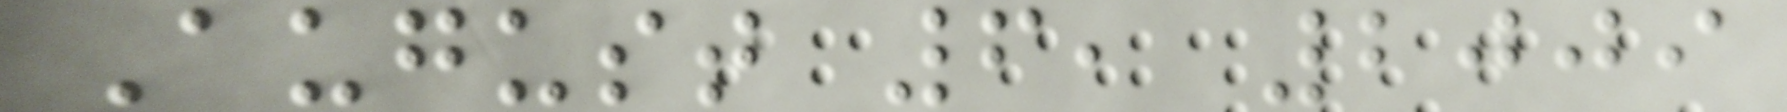August 6, 2009
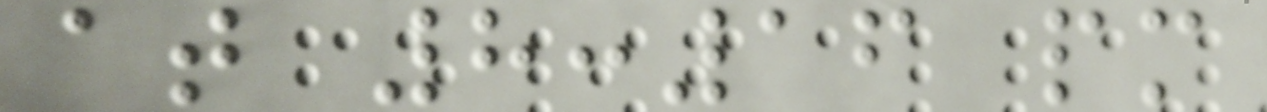at 8:16 pm
